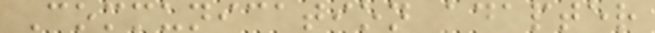Communication adapter
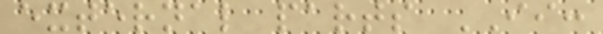external parts II:
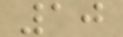10
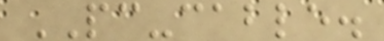PC-cable.
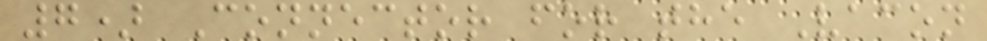7) Connector for the Vacon
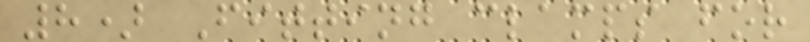8) Fitting clamps for
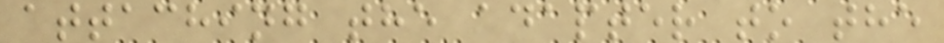attaching the adapter to the
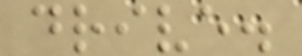drive.
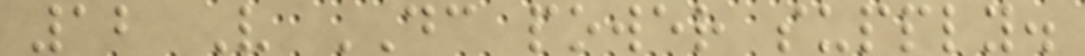12 V DC power supply.
